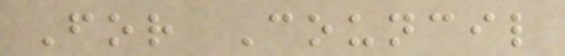For Council
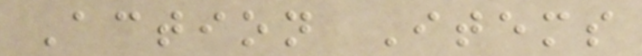Action Items
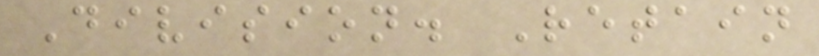Division. Retain
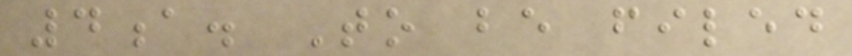4a. To be filed
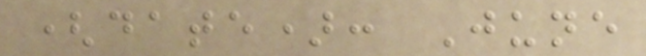(date): June
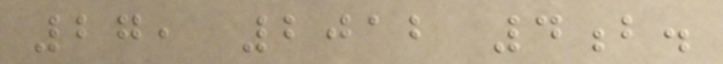27, 2012 4b.
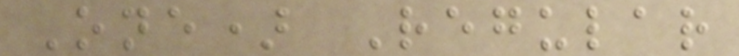One) Regular
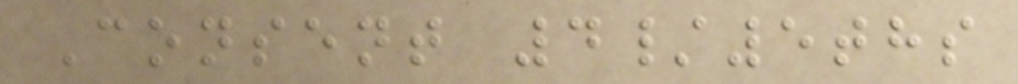Consent 4/5ths
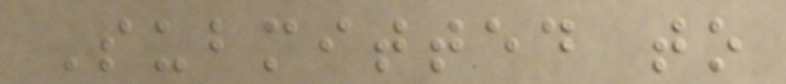Submitted to
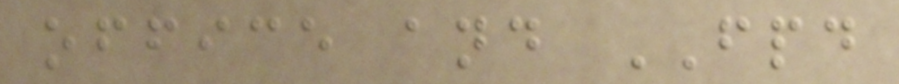office and FPD
